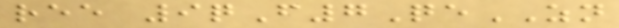ree 9qF7QeZN
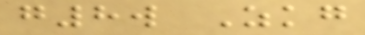g8w Zkg
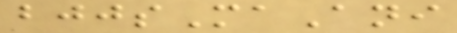bjjsMaAni
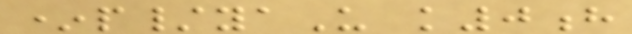*p/yaU k0h
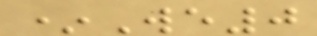*We0
